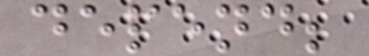depend;
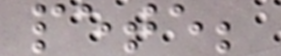pete;
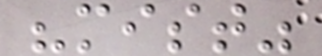"mist"
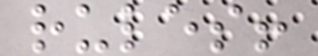rules!
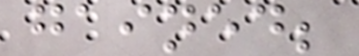gained;
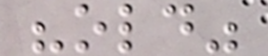"old"
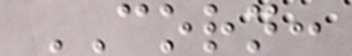CORN:
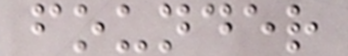founder
